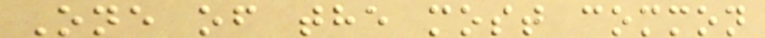One of the most common
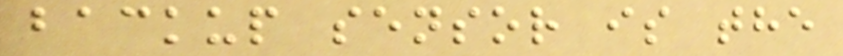backup sensor is the
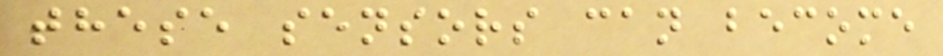these sensors can become
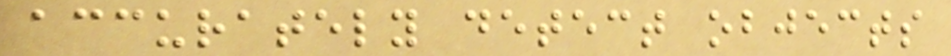accurately detect objects
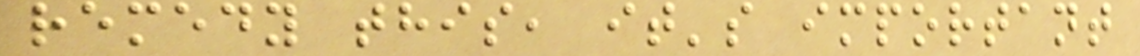remedy this, it's important
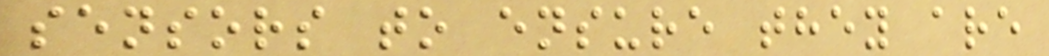sensors to ensure they are
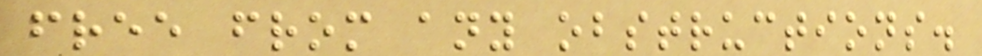free from any obstructions.
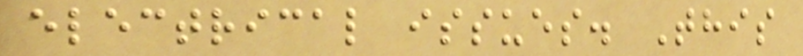electrical issues. This
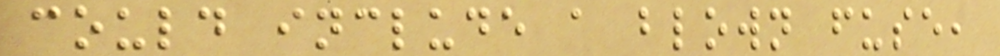could include a blown fuse,
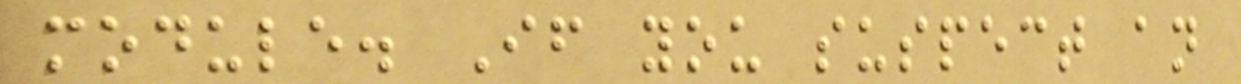module. If you suspect an
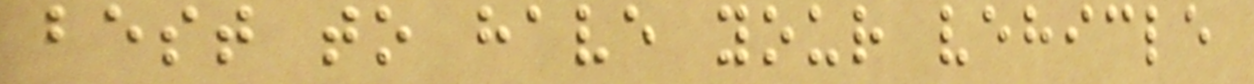best to have your vehicle
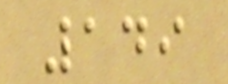149
